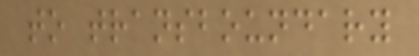to transboundary
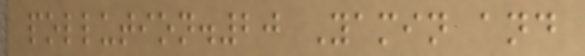pollution.20 Yamin and
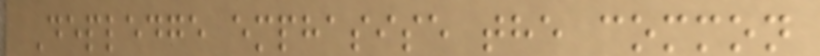Depledge emphasise the common
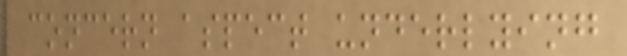concern aspect underlying
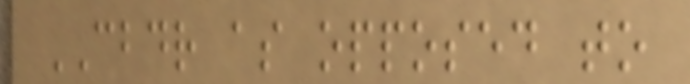CBDR as opposed to
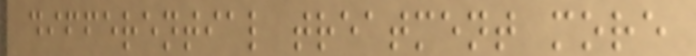differential treatment more
